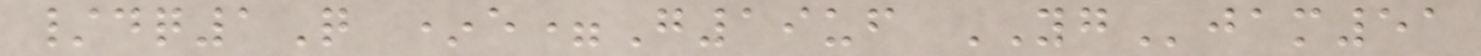/dq1Q *e=G19uf YGjam51
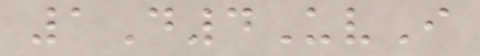1D4UvI
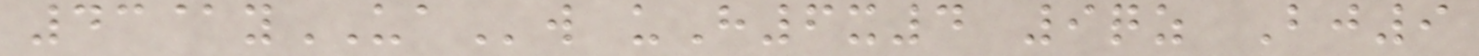43@yUAw uH6x4 9qz Bj9
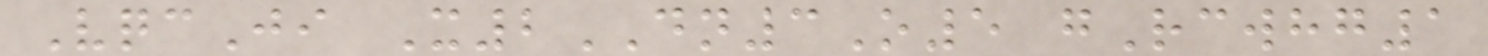VqcJi X2DN3O5 gRcwhg1
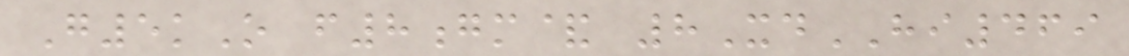G5kO f8gm& 8XdHI469
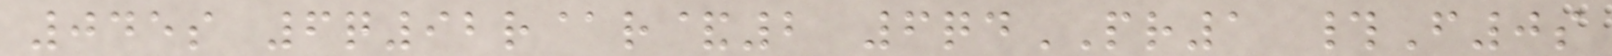045s 6q92r@r&2 6qdPR1 #F0s
